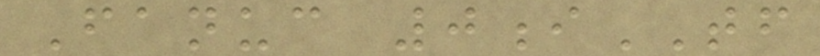Fanuc 0iTF
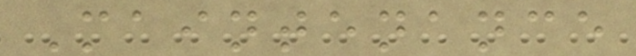Maintenance
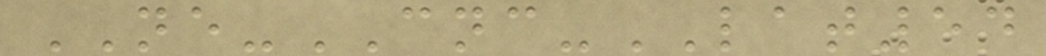NE-CNC-LAT54
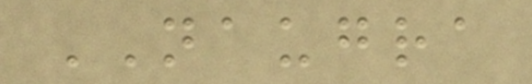NAUGRA
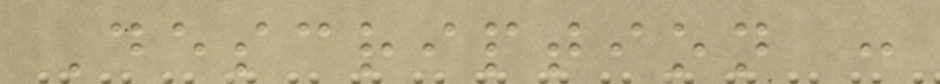Description :
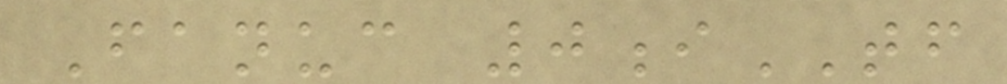Fanuc 0iTF
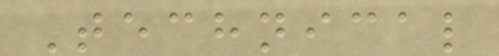Technical
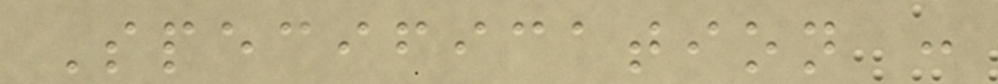Specification :
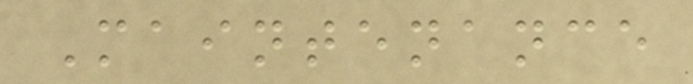Maintenance
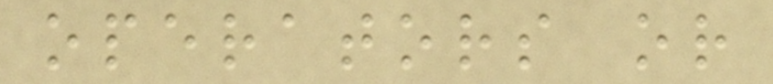operators or
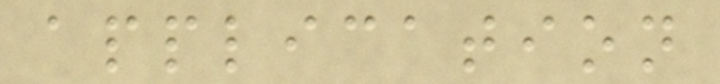application
